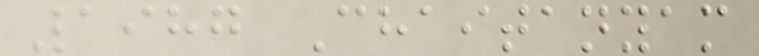1987 Chaitanyam
